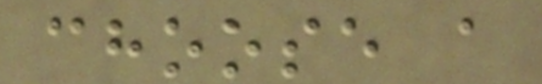choose a
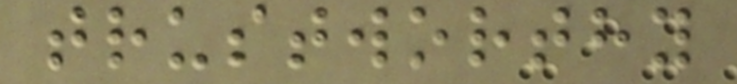trustworthy
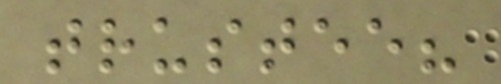trustee?
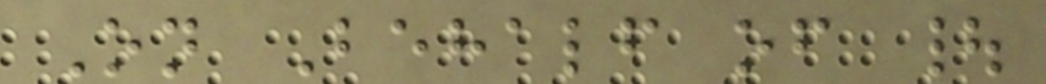On Behalf of |
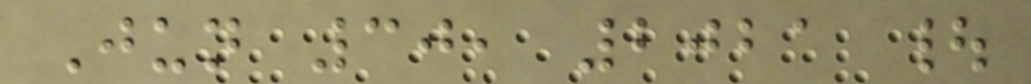Jun 30, 2021 |
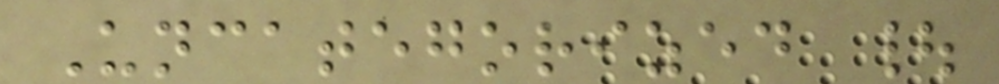Uncategorized |
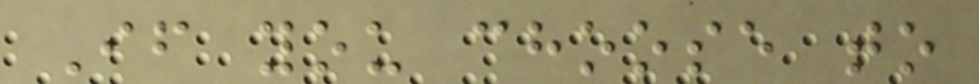If you choose to
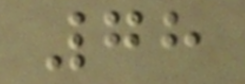78
